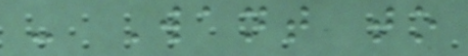- Want to
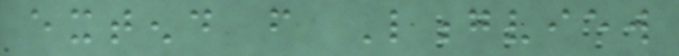extend from Longview
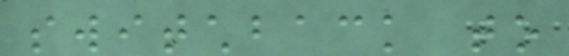switchback to
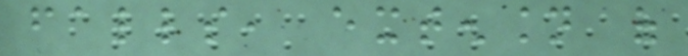falls, extension of
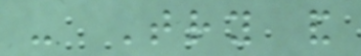- Try and
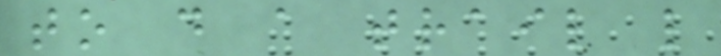to do a trail like
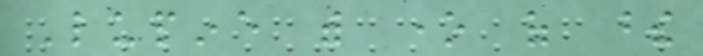Lupine with one of these
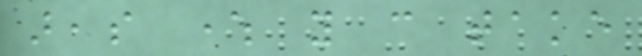areas where you can take
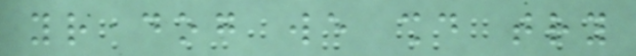your dog we should try
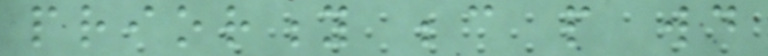priority because people would
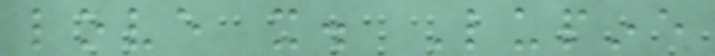love it. Lupine
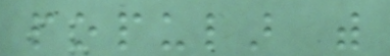popular with
